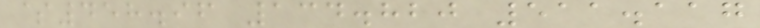$458.96 134.820 511.117
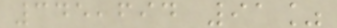345,694 91%
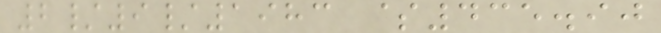2/9/1983 $435.90
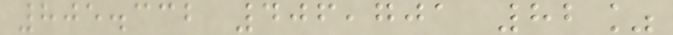805.332 406,701 82%
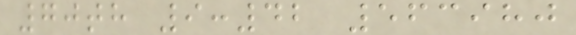70th 9:42 563980
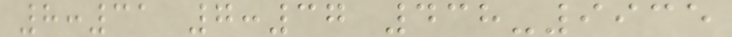8:31 7:37 438-9935
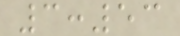3:53
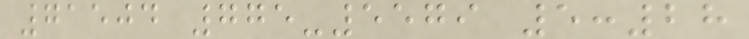71504 775-5579 5:28
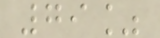79%
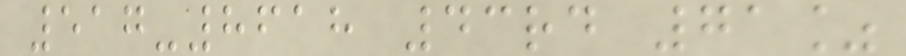517-8618 43rd 71%
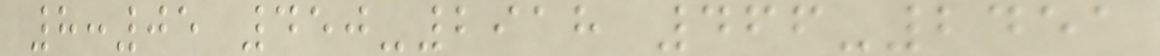8:05 450-2918 466-2451
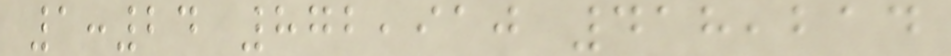1:24 872,910 418,214
